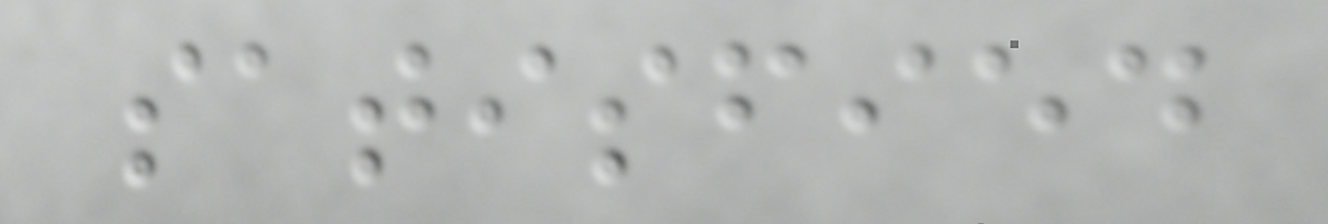satisfied
